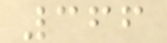366
